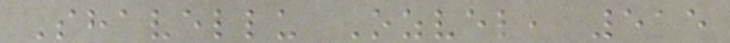Shavellu Ozvel, 515
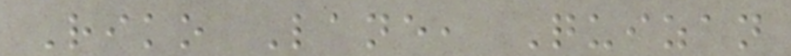Riko Lane, Quizan
